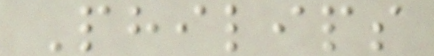Philips
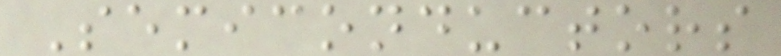Semiconductors
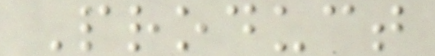Product
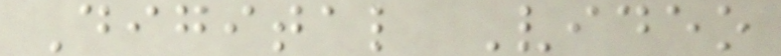Digital Video
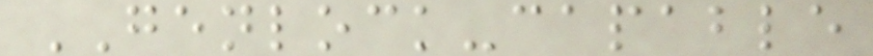GENLOCK-capable
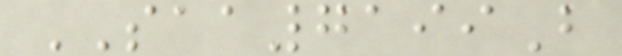SAA7199B
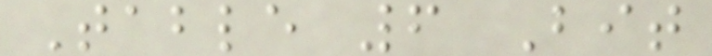Table 6 Bit
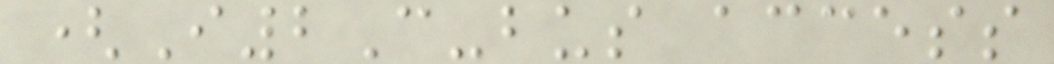(I2C-bus access
